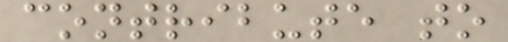contribute to
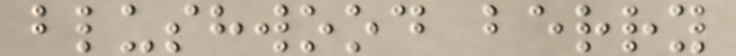blushwood berry
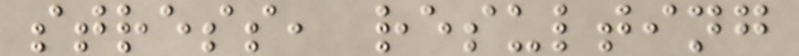stress, resulting
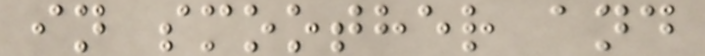in smoother and
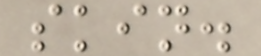skin.
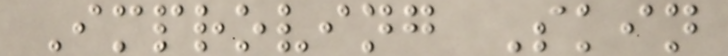Improving Skin
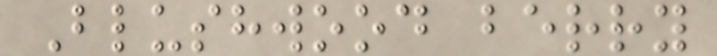Blushwood berry
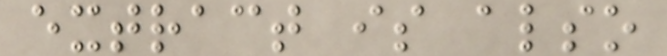extract is also
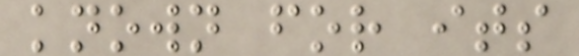known for its
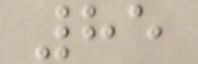85
